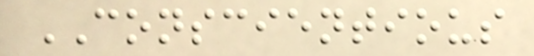CONSCIENTIOUS
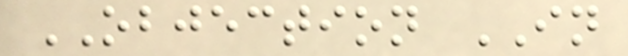OBJECTION IN
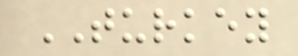TURKEY
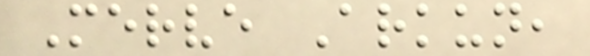Merve Arkun,
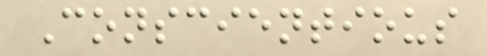Conscientious
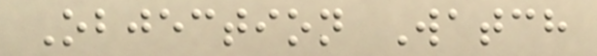Objection Watch
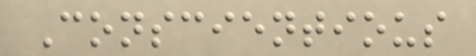Conscientious
